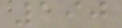190
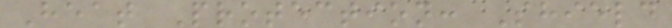Heat Protection: Shield
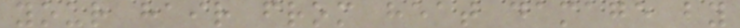your hair from heat damage by
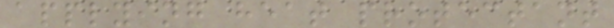applying heat protectant
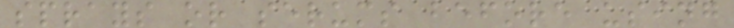sprays or serums before using
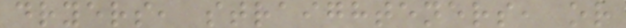dryers, straighteners, or
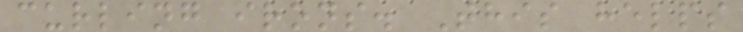curling irons. This helps
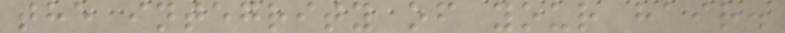the integrity of your hair.
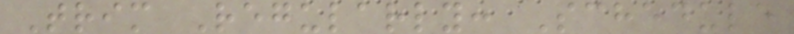Trim Regularly: Schedule
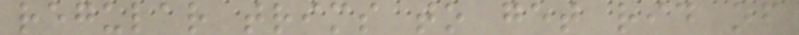regular trims to get rid of
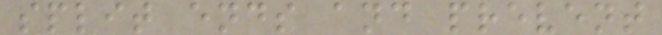split ends and prevent
